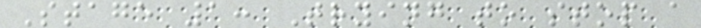Stage 1: Trying to stop a
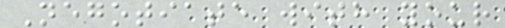Negotiate with your
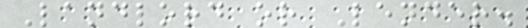Landlord or Lender.
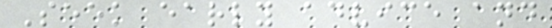Seek early advice and
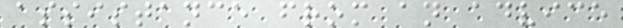assistance from an advice
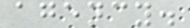agency.
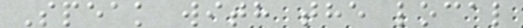Speak with the local
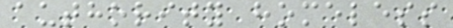authority homeless
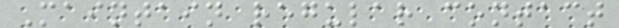Maintain regular contact
